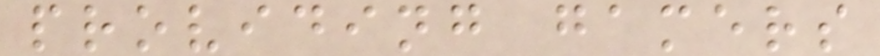providing gamers
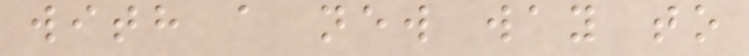with a new way to
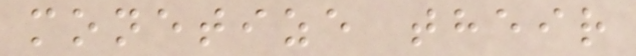monetize their
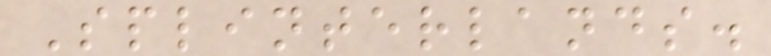Splinterlands.
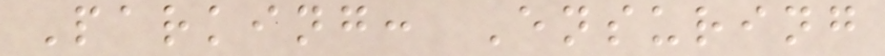Parking: Ensuring
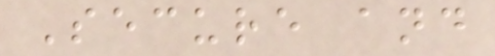Secure and
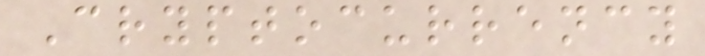Cryptocurrency
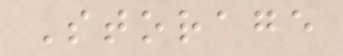Storage
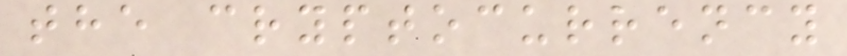the cryptocurrency
